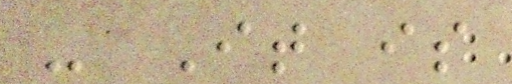- It is
